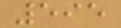595
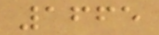1665
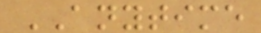ANYTIME
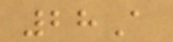28A
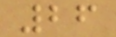26
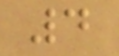4
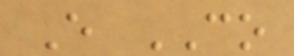E CO
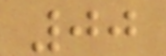00
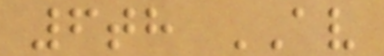6th AV
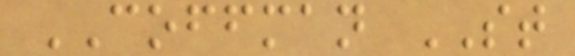COFFMAN ST
